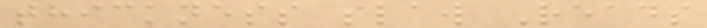thickness slaw Reads
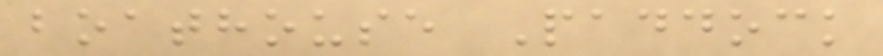boathouse Paddock
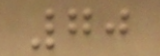70
